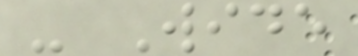- Wide
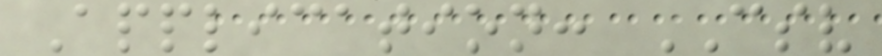Application: CSV
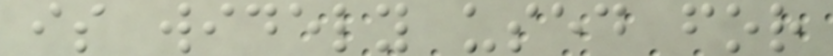is widely used for
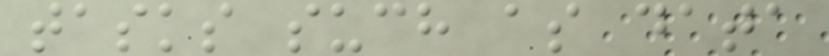tasks such as data
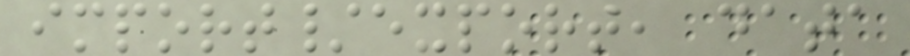import/export, data
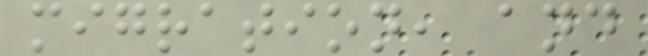migration, and
